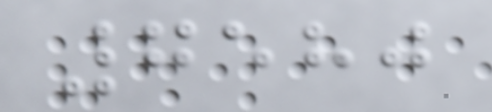7580
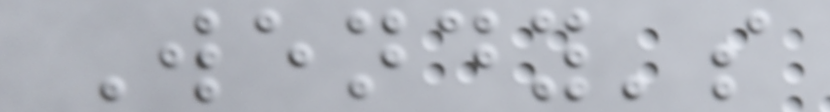Wendy's
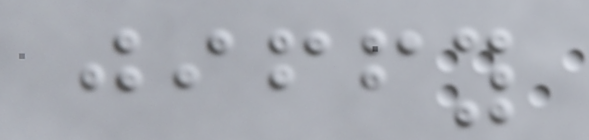jiffy
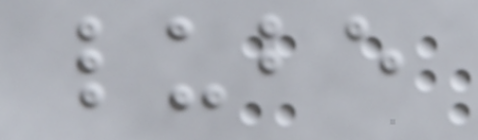lube
